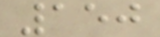150
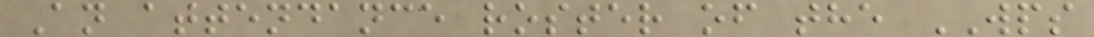An attendance roster of the WPS
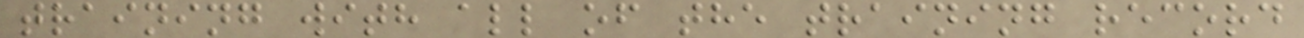training with all of the training record
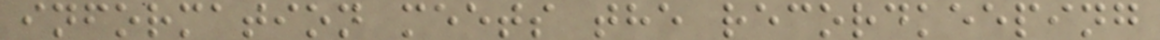information meets the recordkeeping
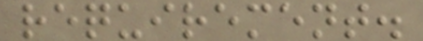requirement.
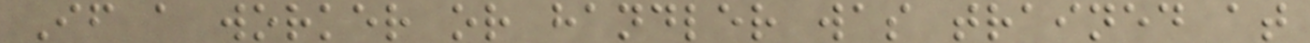If a worker or handler was trained at
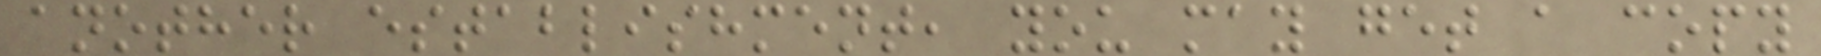another establishment, you may get a copy
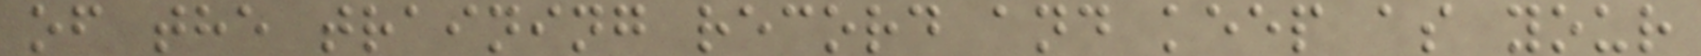of the training record and keep as your
